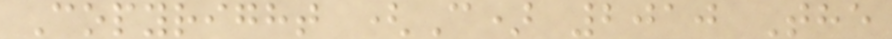Copyright (C) 2010 The
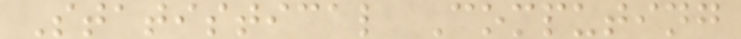Statistical Computing
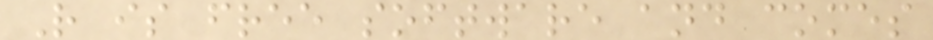R is free software and comes
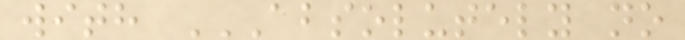with ABSOLUTELY NO
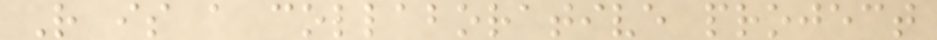R is a collaborative project
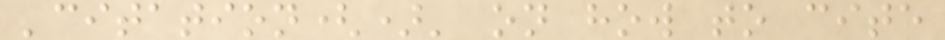'citation()' on how to cite
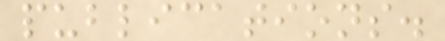publications.
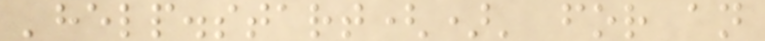'help.start()' for an
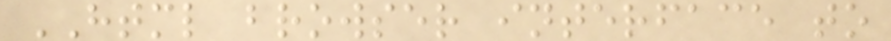HTML browser interface to
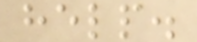help.
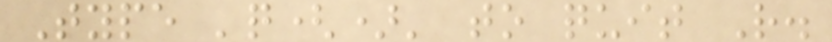Type 'q()' to quit R.
